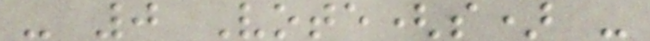- 0 Vote(s) -
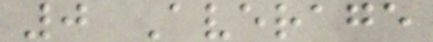0 Average
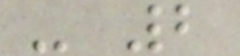- 2
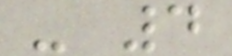- 4
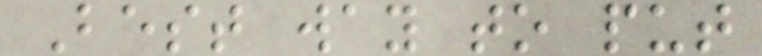Best way to put
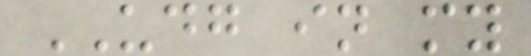UDG in my
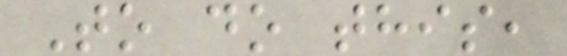To do this,
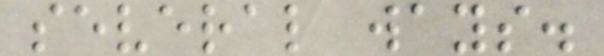several ways.
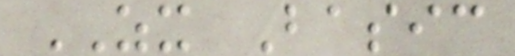ZX Basic
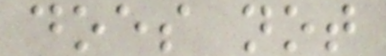does not
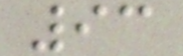93
